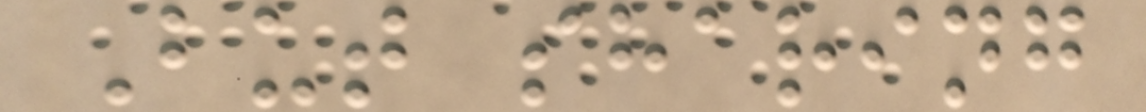But sharing
